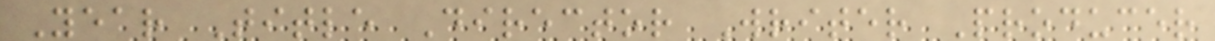Year Title Director Writer Producer
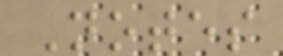Notes
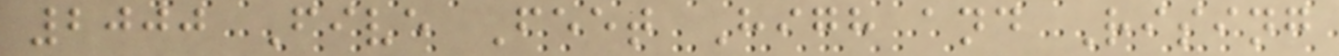2000 Five Feet High and Rising
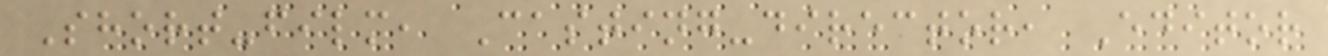Short-film, Casting-director, Editor
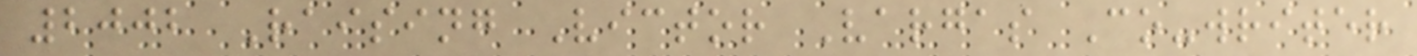2002 Raising Victor Vargas Co-writer
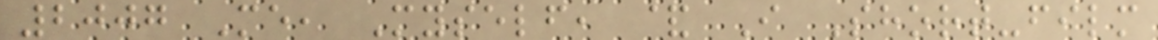2007 Me, Myself, & I Short-film
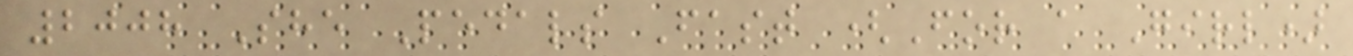2008 She Pedals Fast (For a Girl)
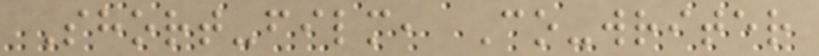Short-film, Co-writer
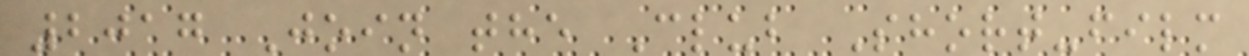2017 Join the Club Short-film
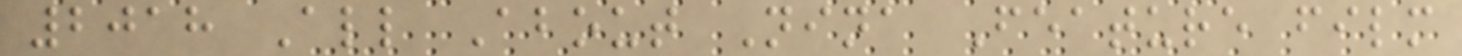2018 All About Nina Feature film
